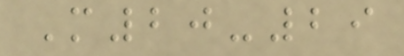M20-29
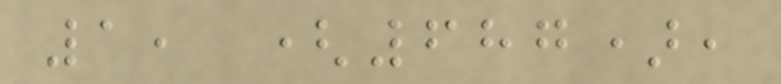1, (687),
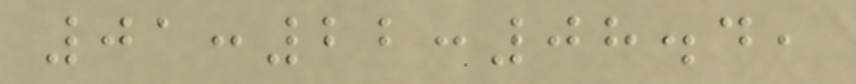01:22:08.4,
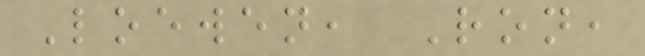Loewen, Ron,
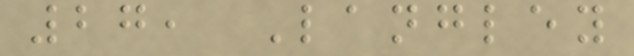27, Langley
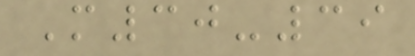M30-39
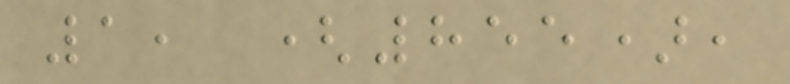1, (855),
